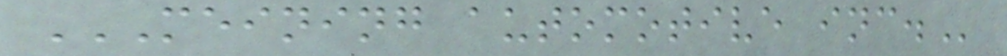MEINING AUTOMOTIVE INC.
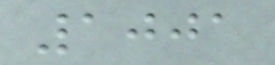1001
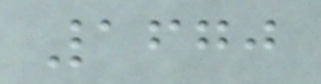1670
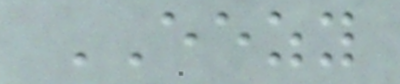EEZY
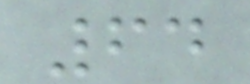64
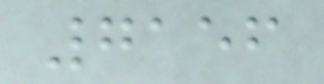7156
